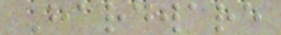Hardware
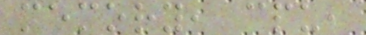memory, cpu,
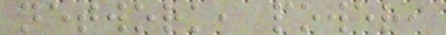network, power,
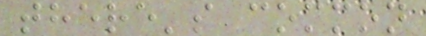there's common
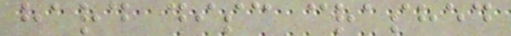hard disc crashed
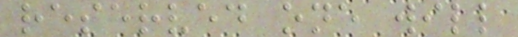reserved one will
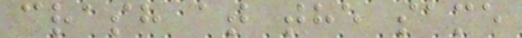crash at the same
